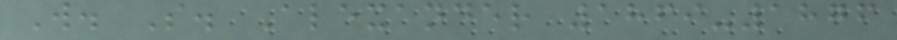W. S. Alexander 1869-1876
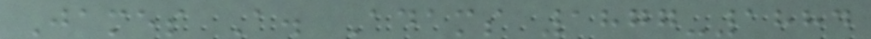James A. Adams 1877-1884
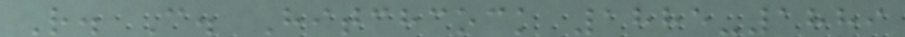R. C. Hitchcock 1885-1889
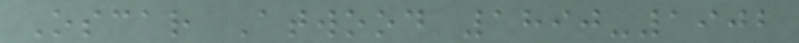Oscar Atwood 1890-1902
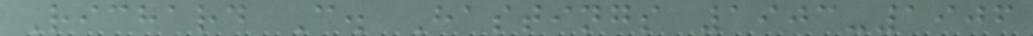Richard C. Hastings 1903-1906
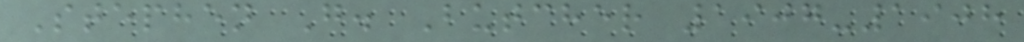Stephen G. Butcher 1907-1908
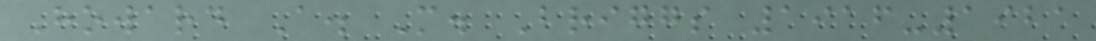Howard A. M. Briggs 1916-1921
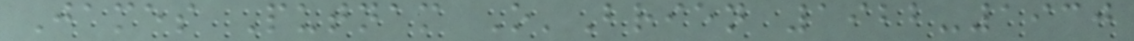James Putnam O'Brien 1922-1930
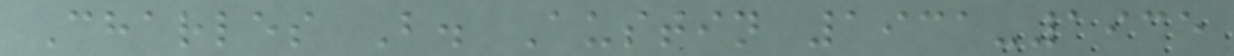Charles B. Austin 1931-1935
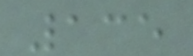135
